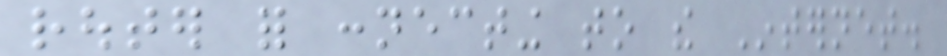router for connecting to the Internet.
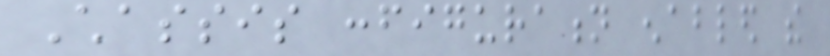Chassis configuration enabled the
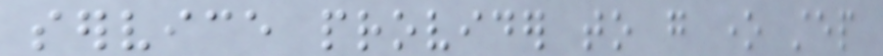service provider to go one step
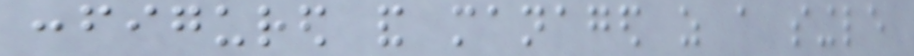configured and managed as a single
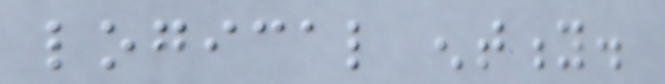logical entity.
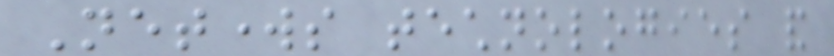Networks technologies and
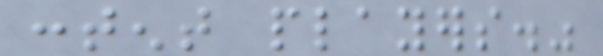content players."
